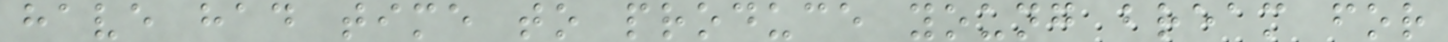have had time to produce young bream for
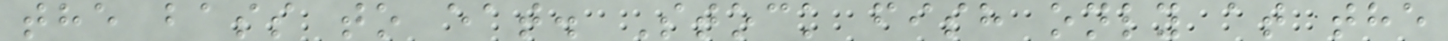the bass to eat. Stock fish only at the
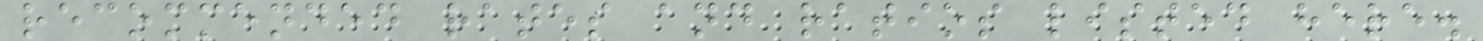recommended rates and ratios listed here.
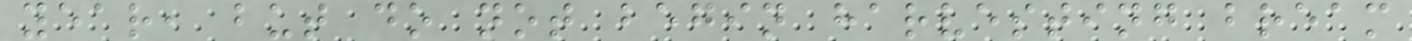year, but do not begin harvesting bream
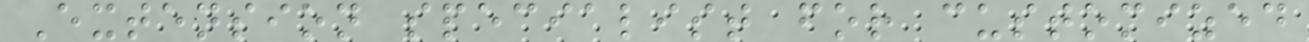Extension specialist for customized
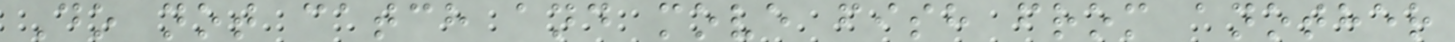Do not catch and move fish from another
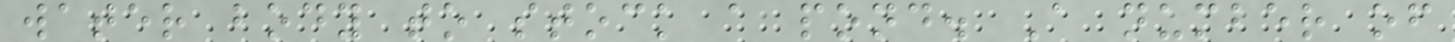water body to stock a pond. A number of
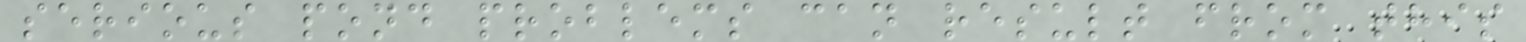serious pond problems can result from this
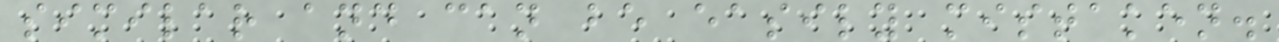similar and can be easily mistaken.
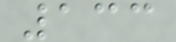133
